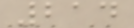214
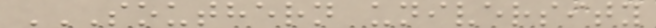SOUTHERN UNIVERSITY
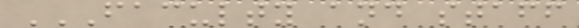FACULTY AND STAFF
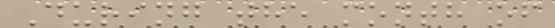During the month of
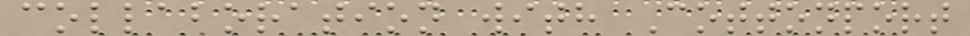collaboration with Cottonport
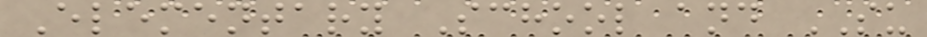Elementary School and SU
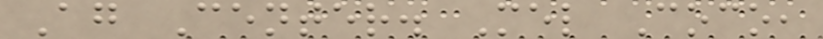Ag Center. Mel Coco,
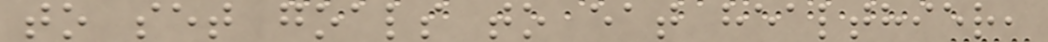to set goals to eat healthier,
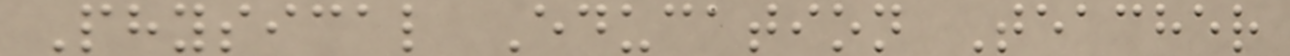Physical Education Teacher
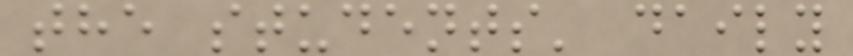the students' daily
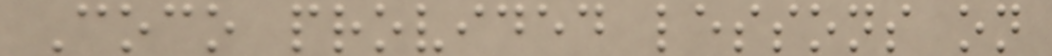Coco provided lessons on
